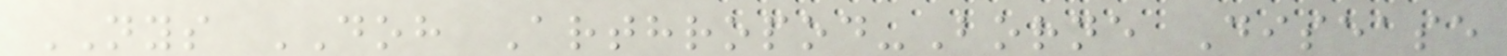NYS DOH Arthropod-Borne Disease
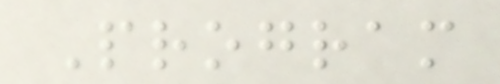Program
